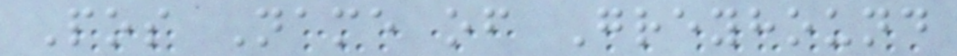Pos Name of Greyhound
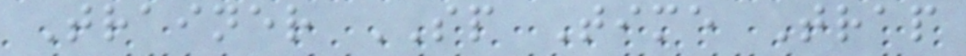Trainer SP Time Trap
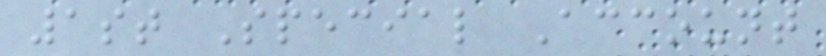1st Special Account
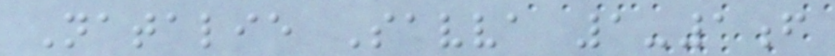Natalie Savva 1-1f
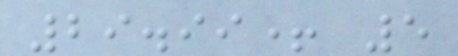29.99+ 5
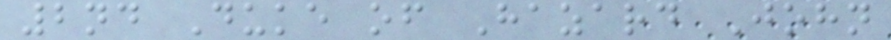2nd Duke of Hazard John
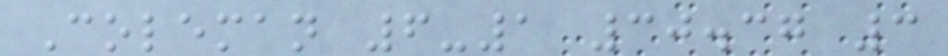Coleman 6-1 30.37 3
